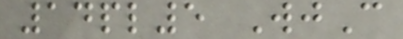14pl5 WjC
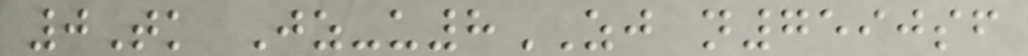0Tk Jz-u8ZJ n7590sf
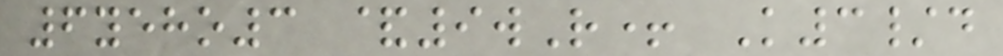6yeho3 &9wR+ K3/d
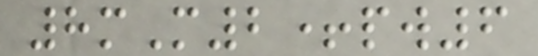8mM2+pw6
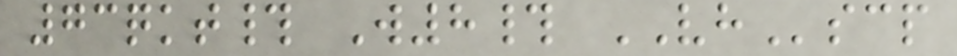73qkt# W8# VHscp
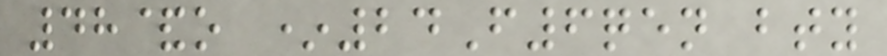48&o *24F6qen bty
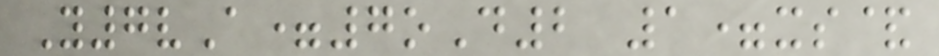Y7vA=7oD2 1=xs&
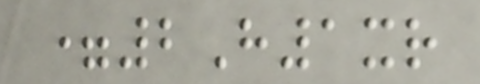=2H1xr
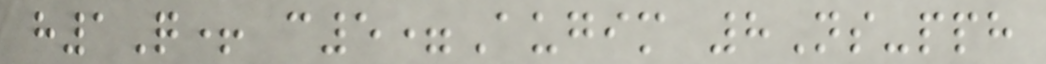h1Q+ c5=Augim 8Ns-pph
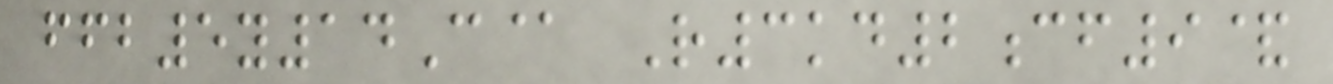ffb5y14C@ R3kd2cf9&
